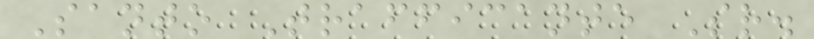Santo Trafficante Sr.
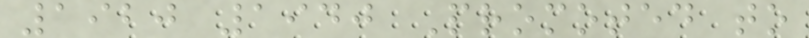1920 1940 Promoted to
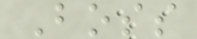Boss
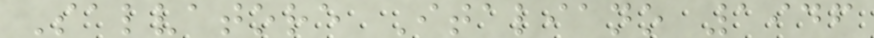Salvatore Italiano 1946
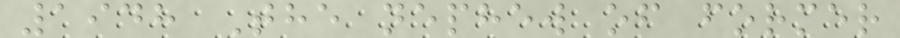1948 The nephew of former
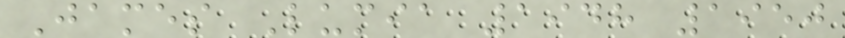James Lumia 1948 1950
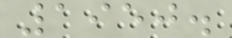1950.
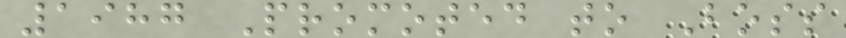1987 Promoted to Boss
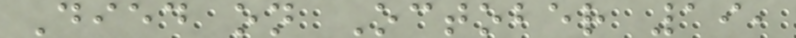Died on October 19,
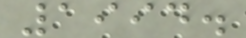1994.
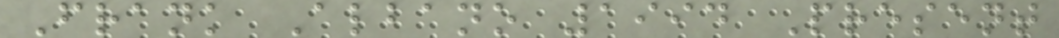Frank Albano 1994 Present
